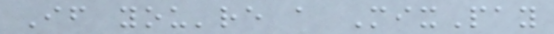If you're a MixPay
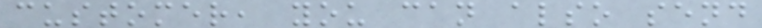customer, you can also send
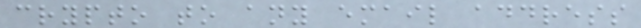crypto to any email address
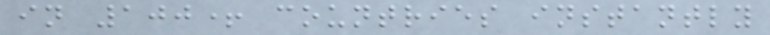in 100+ countries instantly
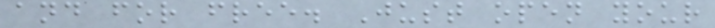and for free. Just open your
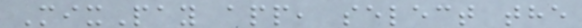MixPay app, select the
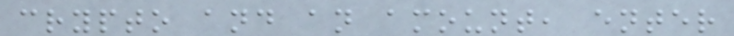crypto and an amount, enter
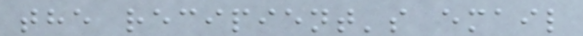the recipient's email
